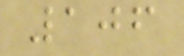106
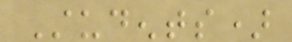Students)
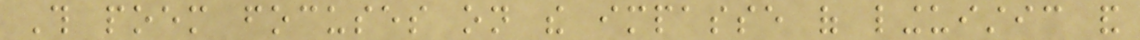This poem focuses on the impasse of linguistic and
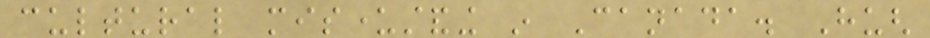cultural misunderstanding in Canada. Hugh
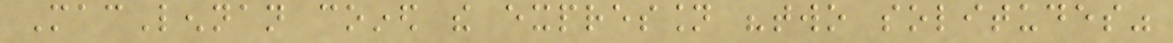MacLennan coined the expression "two solitudes"
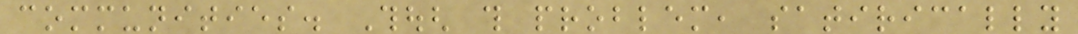communities. Though this problem, satirically
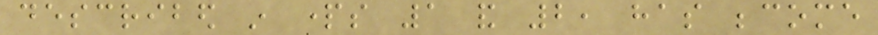described in parts 1 and 2, has become
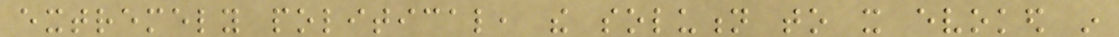extremely political, the solution to it evoked in
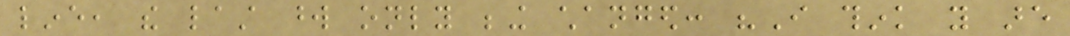line, the last word only being changed: "I think you are
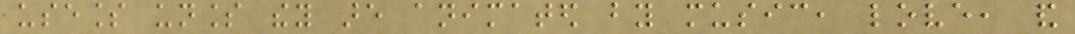useless unless they are animated by music, love, and
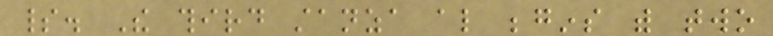spirit. The third stanza also begins with two
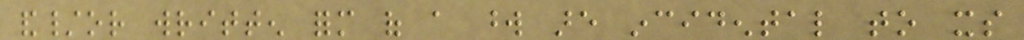and/or written form of a word are incidental to its
